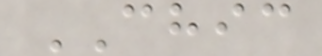CHIC
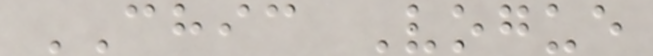CHIC Vogue
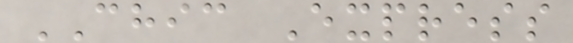CHIC Express
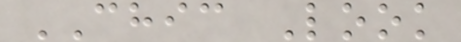CHIC Look
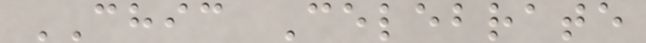CHIC Celebrate
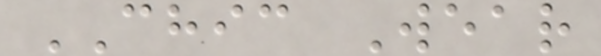CHIC Wear
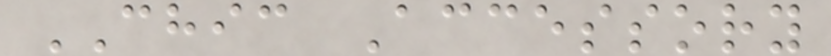CHIC Accessory
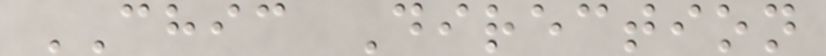CHIC Direction
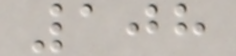108
